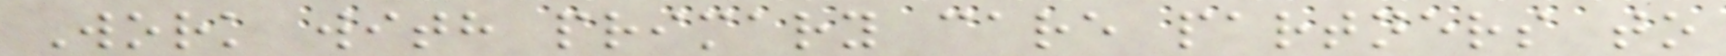Work with primary care partners to
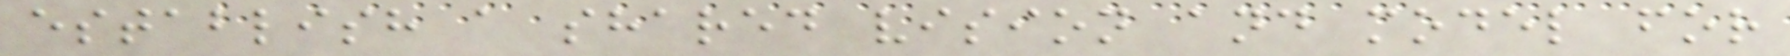establish a shared vision and model for
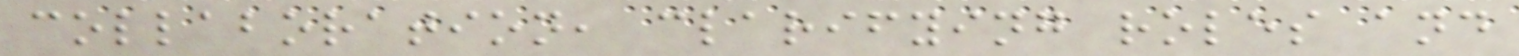collaboration, clarifying roles and
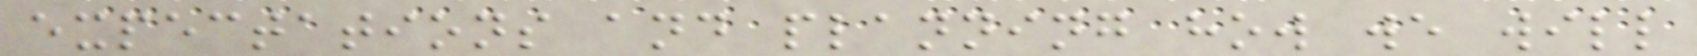expectations and planning how we will
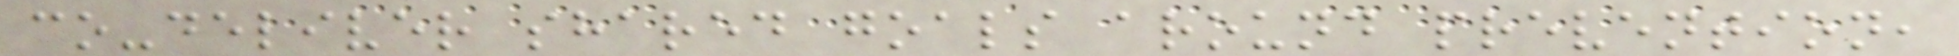co-deliver shared goals around prevention,
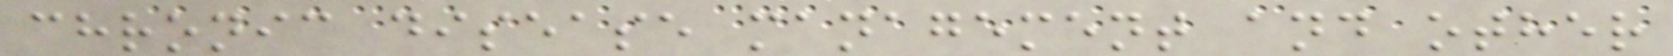chronic disease management and other
